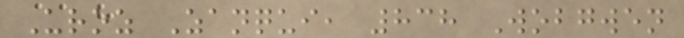Uroz Zanqui, 838 Wobgwen
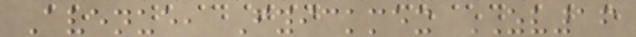Avenue, Fyickmex ZV16
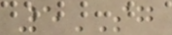5SG
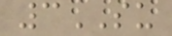3SU
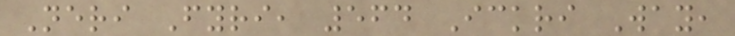Neri Fyri, 564 Ickri Way,
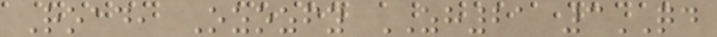Road, Ozozfy ZH21 3QD
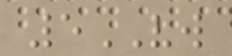5VW
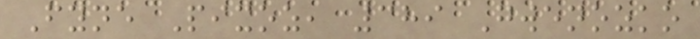Fyne Pixoz, 389 Gwenozko
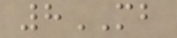8MB
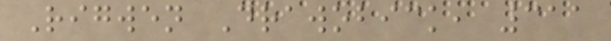Rigwen Drawobick, 311
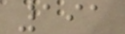191
